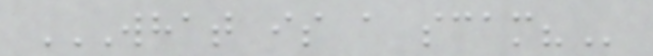WHAT IS A SCAM?
